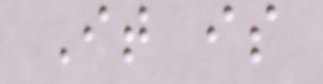It is
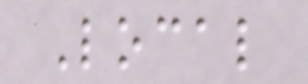Local
